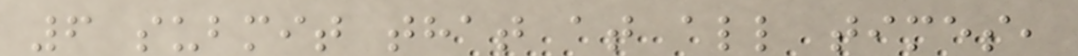6 submit that at all times,
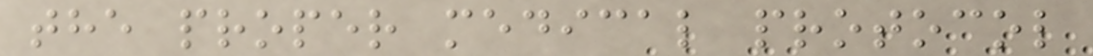the proper medical protocol
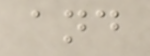and
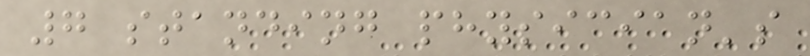7 standing physician's
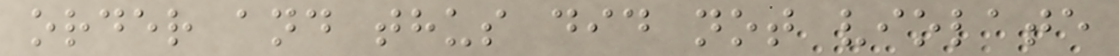order and thus did not violate
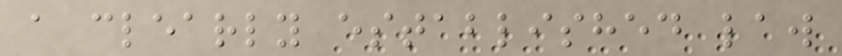a clearly established law
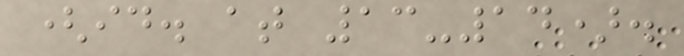(id. at 13-14).
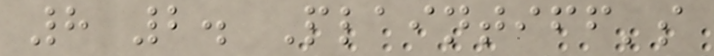8 2. Plaintiff's
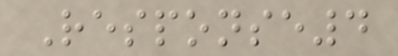Response4
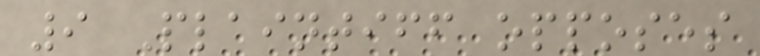9 Plaintiff opposes
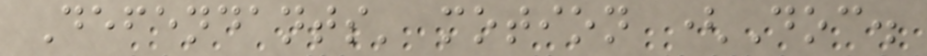Defendants' motion (Doc.
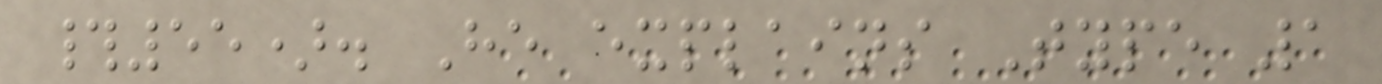#55). He explains Type 1
